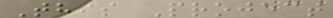This Project
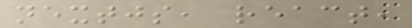nextjs, react,
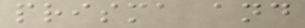prisma and
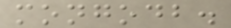mongodb.
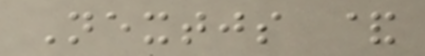Nextjs &
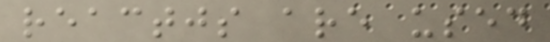reactjs are used
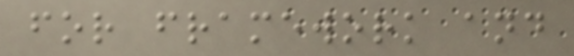for framework and
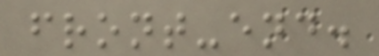front-end.
